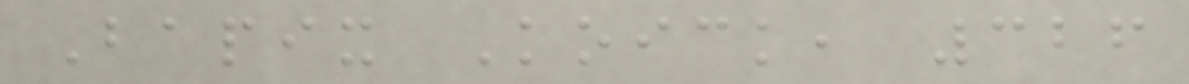Bapix Koick, 326
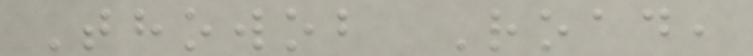Thowob Road,
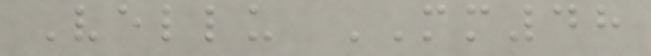Vellu MM48
